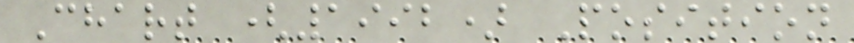Chart (1992) Position
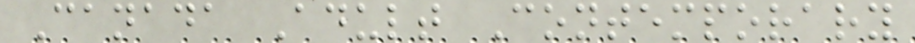Canada Adult Contemporary
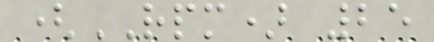(RPM) 25
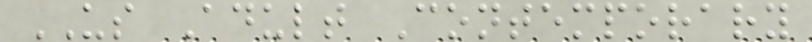US Adult Contemporary
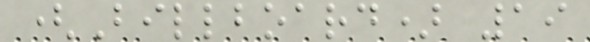(Billboard) 19
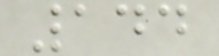144
